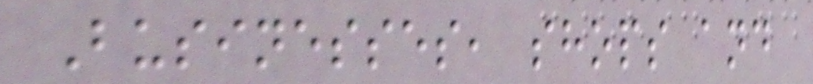Businesses, shops and
